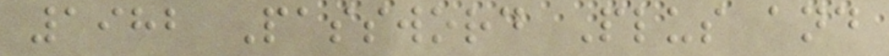1982 Password Plus and
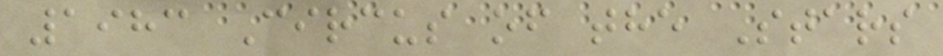1983 Circus of the Stars
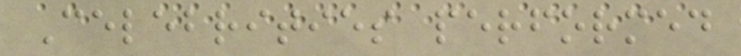Celebrities performed
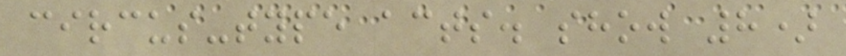circus-type acts. show 8)
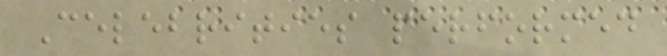Celebrities performed
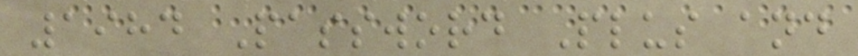1984 Password Plus and
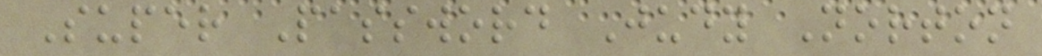Super Password Judy Norton
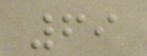69
